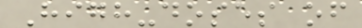High-doses of
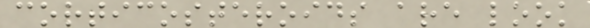corticosteroids are look
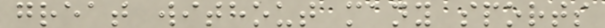great without many sports
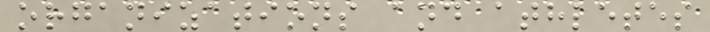organizations and athletes
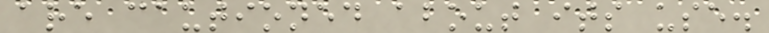are cautioned about its use.
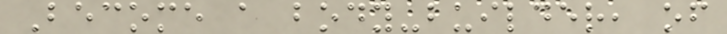Become a body-builder, of
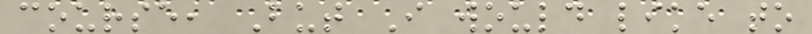course, But I would like to
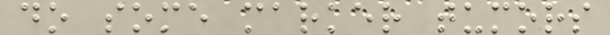do some marker tumors
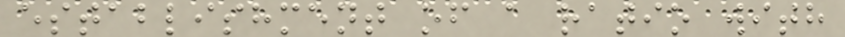establishment of a ratio with
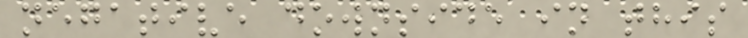negative downside in this
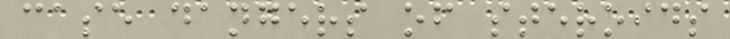case dangers of steroids
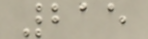215
